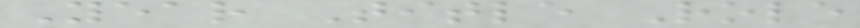Year Title Role
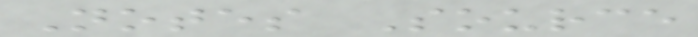Notes Source
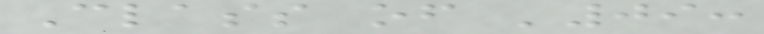Class of '09:
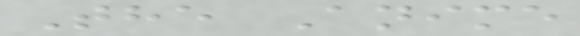The Anime
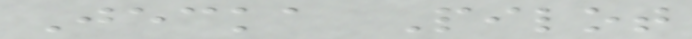Jecka Pilot
